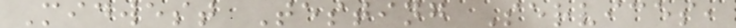Midwest Testing Services,
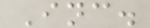Inc.
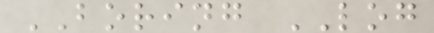BORING LOG
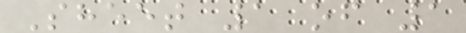Sheet 1 of 1
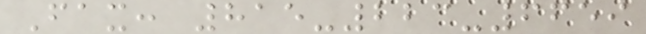Fax: 815-223-6659
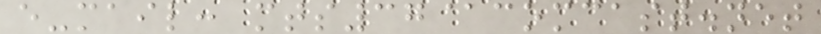e-mail: mts37@comcast.net
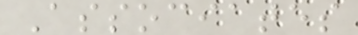Associates
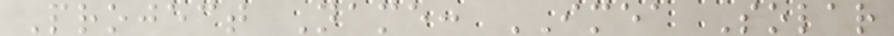Project Name: IMEA Solar
